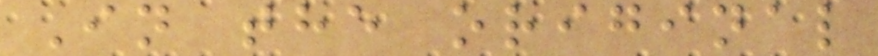In the original
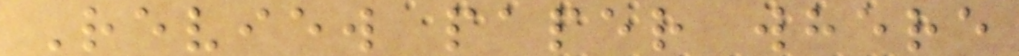Review paper where
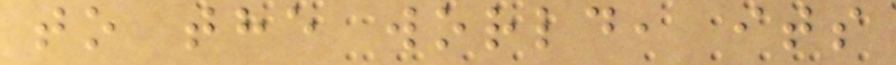to the world, its
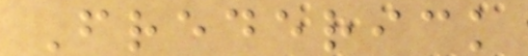Frederick
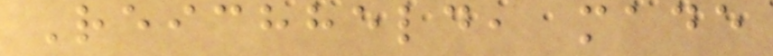Reichheld, made
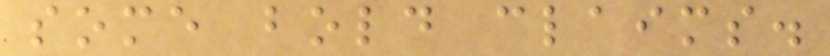some bold claims.
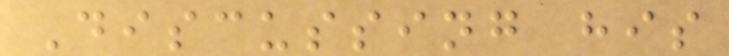Discussing his
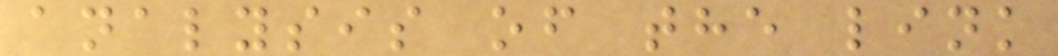analysis of the link
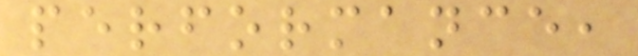performance,
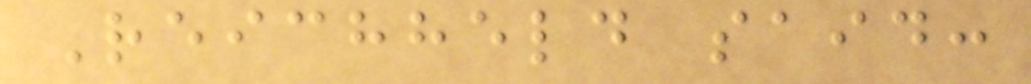Reichheld said:
